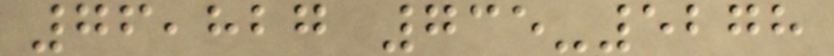76,827 735-5278
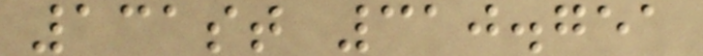131st 310.751
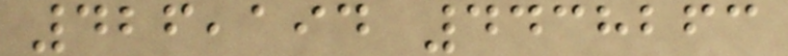426,194 4438263
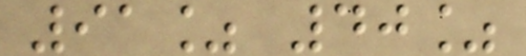91% 40%
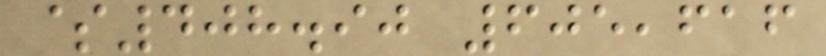$408.90 605,616
